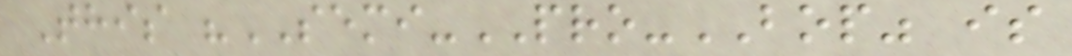This "SEMI-PRO-BOP" is
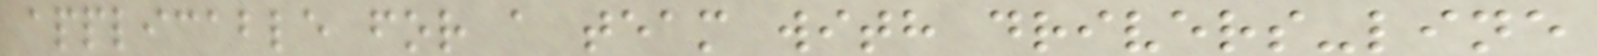applicable for a team with drivers-line
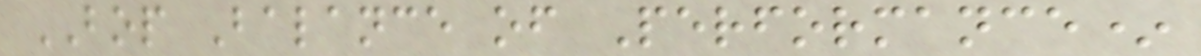BOP Balance of Performance*
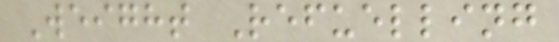Weight Refuelling
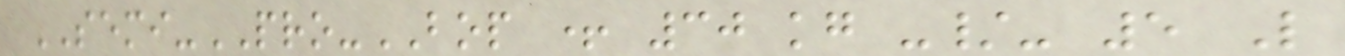SEMI-PRO-BOP + 30 kg -/- 5 L
